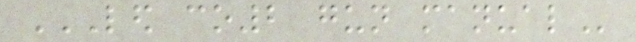LED CO2 GUN MANUAL
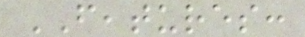FEATURES:
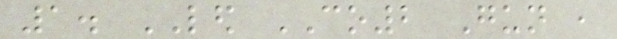1. LED CO2 Gun ,
